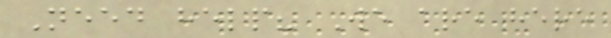Need help? We are here
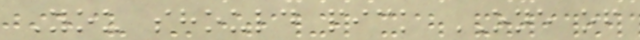You should pick ONE of
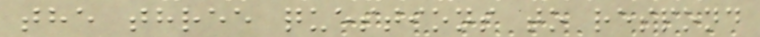the three questions to respond
